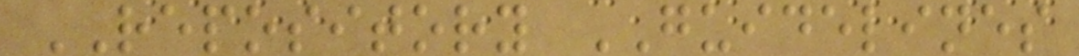REPOSITORY GUIDELINES
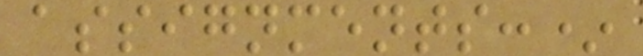assignments:*
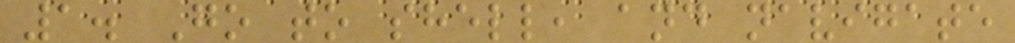1. Go to shell, and navigate
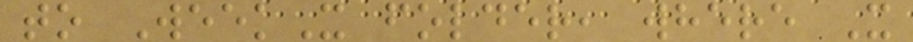to WeekX folder, where X
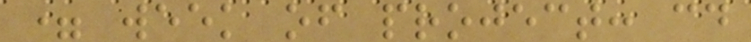= week of project: cd
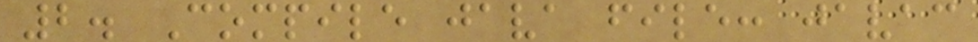2. Compile java file: javac
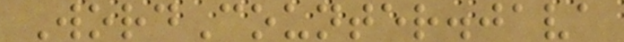WordCounter.java
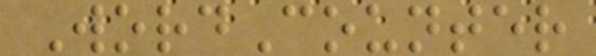WordCounter
